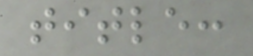title:
